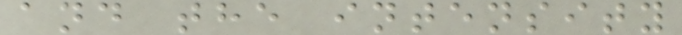and the intensity
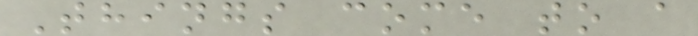Things come to a
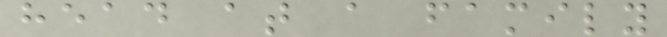head at a family
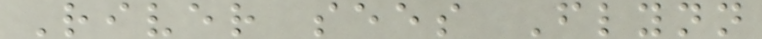River sees Flynn
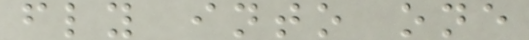fly into one
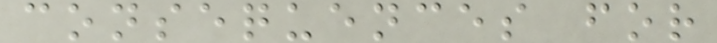consequences for
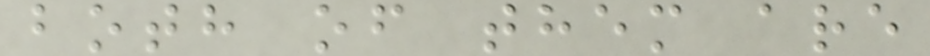both of them are
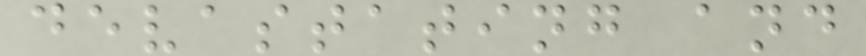devastating and
